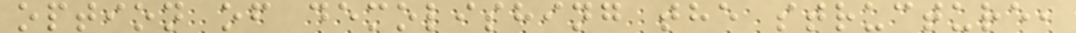option of demolishing the structure,
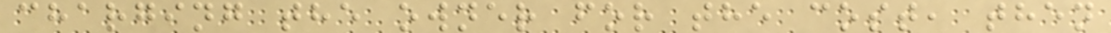charging the owner for the cost, then
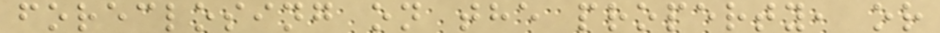foreclosing on the property, or
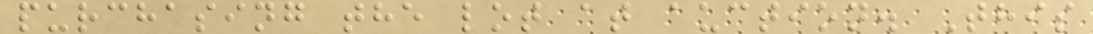purchasing the lot at auction. This
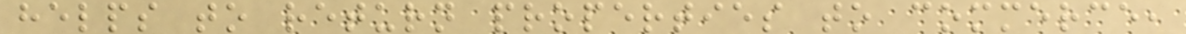helps to return properties to commerce,
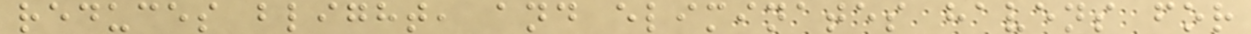reduces blight, and eliminates havens for
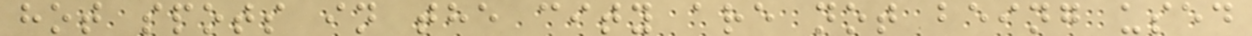hot spots in the city are not being used
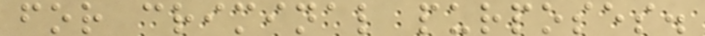for criminal purposes.
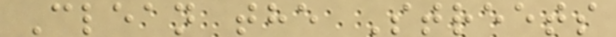Clean the Streets
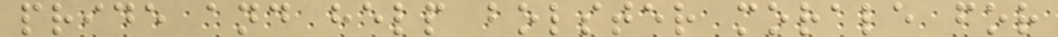pride and help bolster morale for
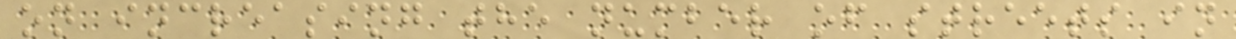on increasing the number of streets in
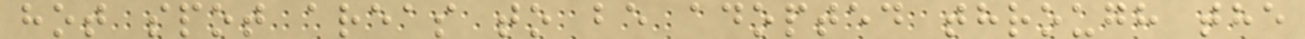hot spot areas to be adopted through the
